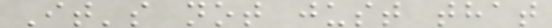It's not just that
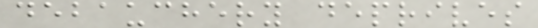debauchery deprives
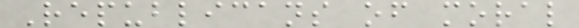Republicans of moral
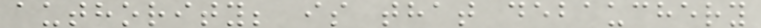authority; is that debauchery
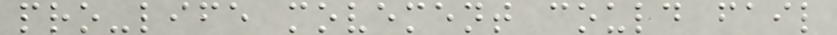pro-life movement could fail
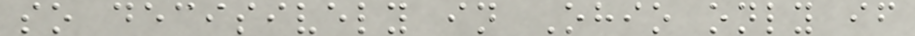so decisively in Ohio only if
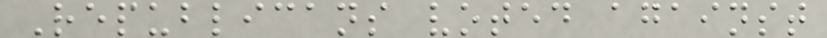Republicans voted against
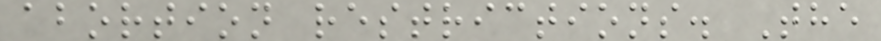abortion restrictions. The
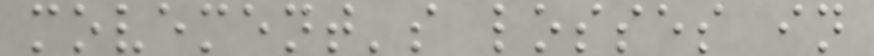movement's losses in
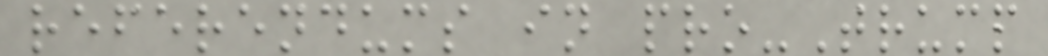referendums in pro-Trump
